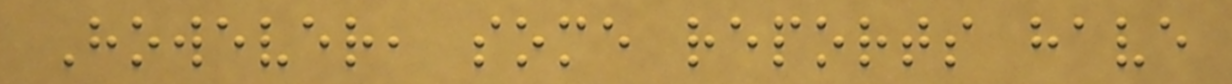However, some reports have
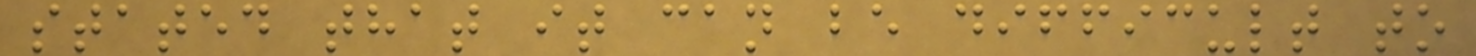stated that it can be difficult to
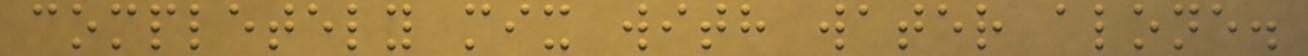completely mix with water alone.
